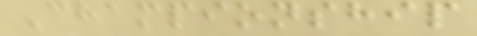Championship
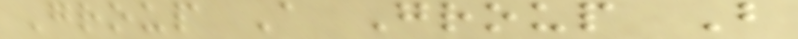Group A Group B
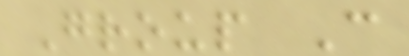Group C
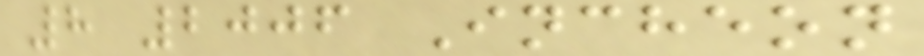8 2006 Incheon
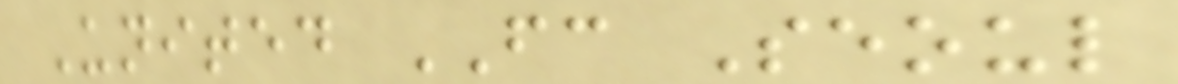United FC Seoul
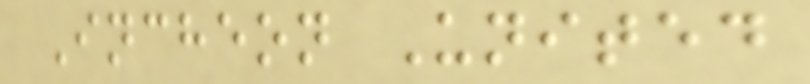Incheon United
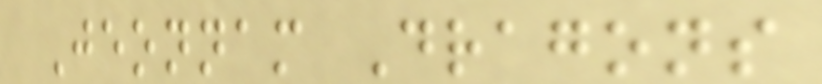Jeonnam Dragons
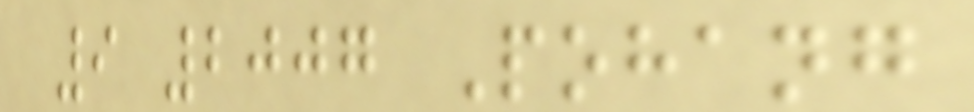9 2007 Pohang
